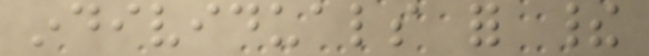individuals for their
